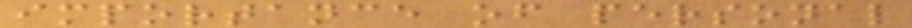importance of personal
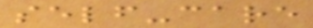self-care
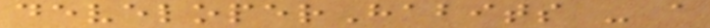developerHabits - a
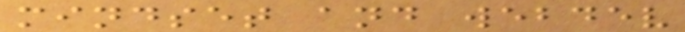mindset and webdev
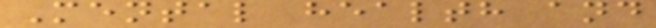Mental health and
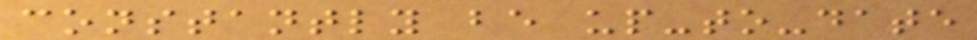constantly be up-to-date
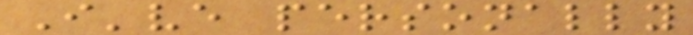I've personally
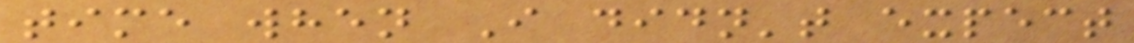time when I didn't expect
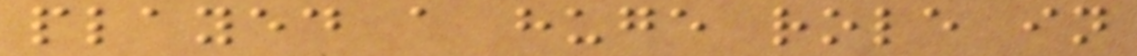played a huge role in
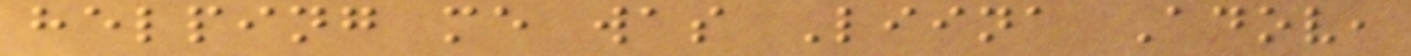helping me was Liina Adov,
